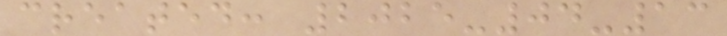created: 2025-04-13
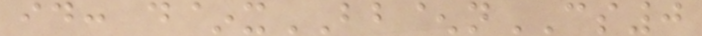id: d~xBB^nCS0
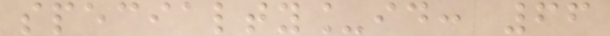specialty_id: 66
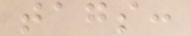tags:
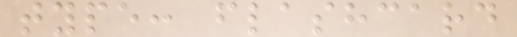type: flashcard
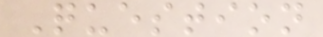Question
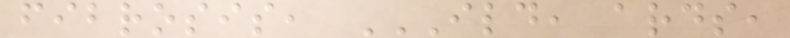fibrosis, ILD, ARDS,
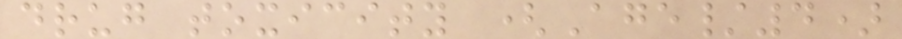drug toxicity (Age/4)
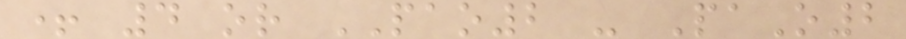+ 4 or PAO2 - PaO2
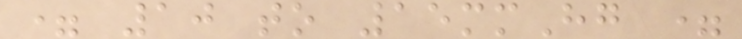= 10 to 15mmHg =
